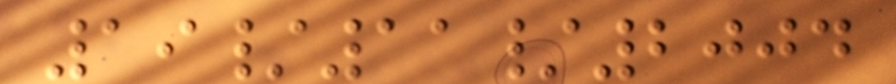19/11/2004
